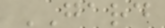GARD
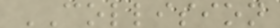COLLISION
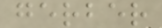gerber
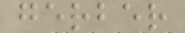gerber
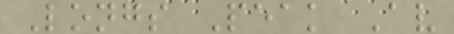Longs Peak Av
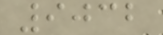9032
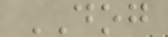DOG
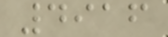4916
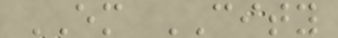EM CITY
